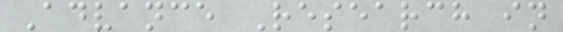Advance Research in
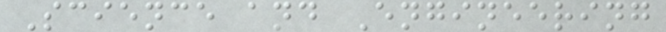Science and Engineering
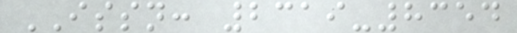ISSN: 2319-8354
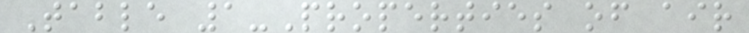Table 1-Properties of air
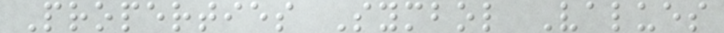Properties Symbol Values
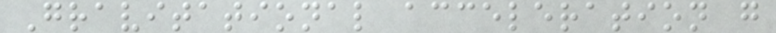Gravitational acceleration g
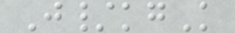J/kgK
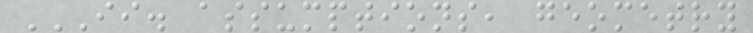II. ASSUMPTIONS, GEOMETRY
